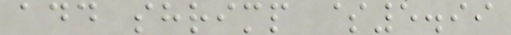add shrimp $5.99
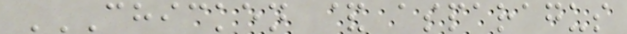CHICKEN & ASPARAGUS
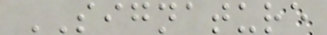SIGNATURE
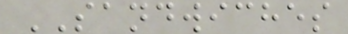SANDWICHES
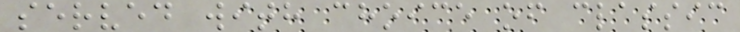served with choice of classic
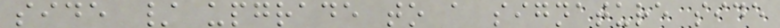side / upgrade to a signature side
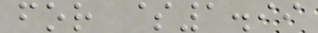for $1.99
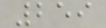259
